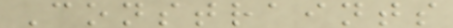Constraints
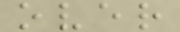over
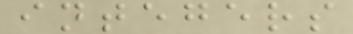integers
